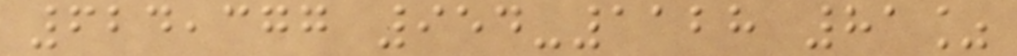624,377 954-1128 81%
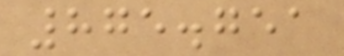875.751
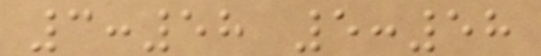3:58 5:58
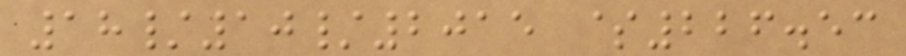18/10/2015 $226.53
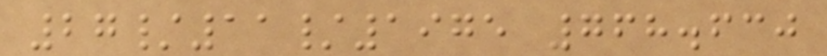27/11/1975 768.630
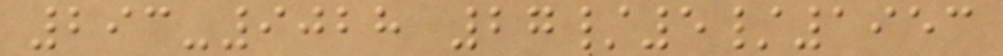293-9028 27/5/1953
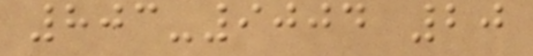803-9004 20
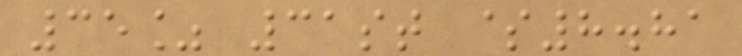35% 31st $8.81
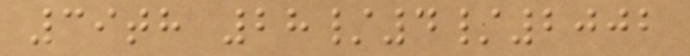39th 28/4/2002
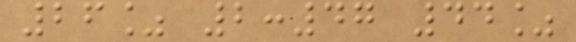26% 2:47 44%
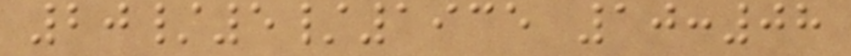20/5/1935 10:08
